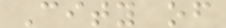City of
